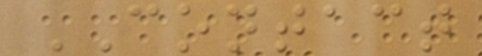CONTACT
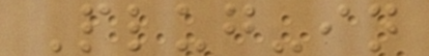Plug-in
